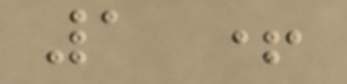1 +
